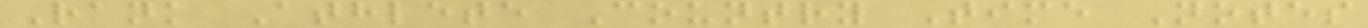Rank Athlete Country Time Notes
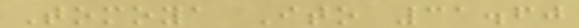Tomoya Ito 31.60
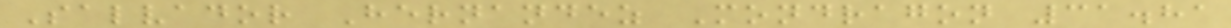Salvador Hernandez Mondragon 31.81
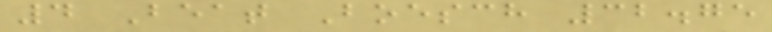4 Beat Boesch 32.75
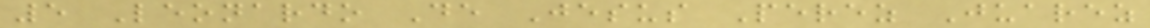5 Leonardo De Jesus Perez Juarez
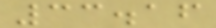33.16
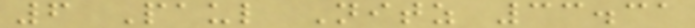6 Paul Nitz 33.31
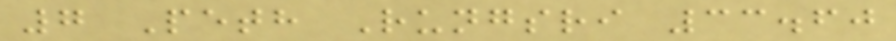7 Peth Rungsri 33.60
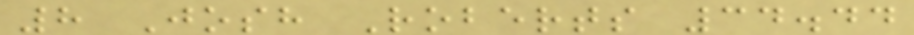8 Josh Roberts 34.44
